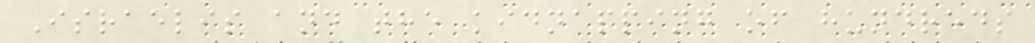Israelis and the kidnapping of hundreds
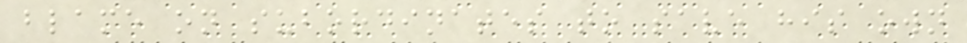blame on subordinates to save his own
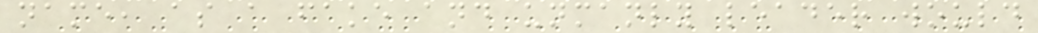name, as a fake and unmanly leader would
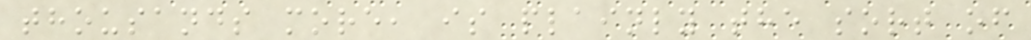thousands more, is plainly the sort of
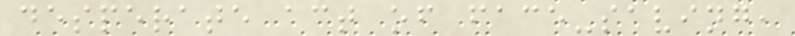desperate act of face-saving,
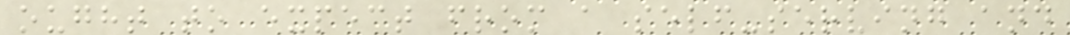ought to expect from a self-serving and
